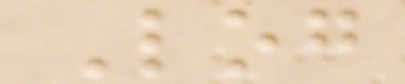Log
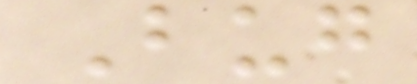Bug
